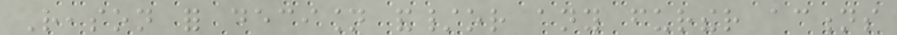Reason for decision and/or any further actions
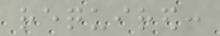required:
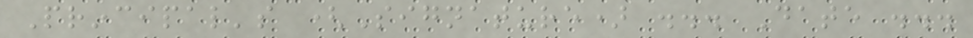Principal's (Signature) ... Date ...
